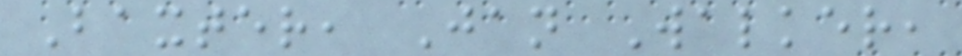Baxter, Jan Walker,
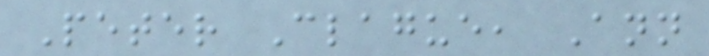Peter Clague, Ann
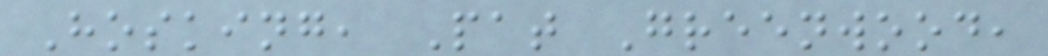Hosking, Pat Greenwood,
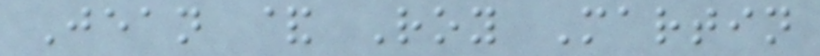Jean & Roy Martin
